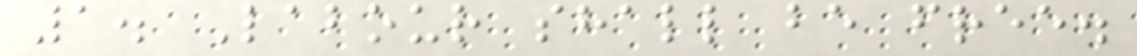1. Labour shall be free.
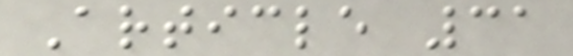Article 31
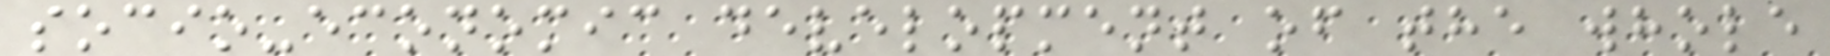socio-economic development of the whole
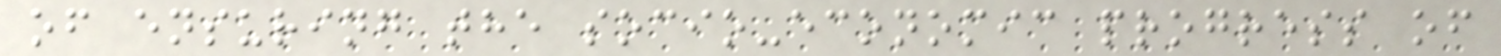of ensuring the socio-economic progress of
